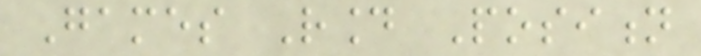Games Round Position
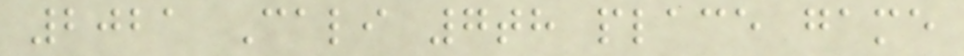2021 Cali 7th place game
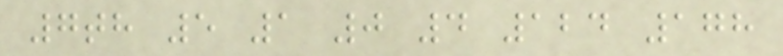7th 5 1 0 4 124 178
